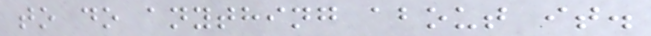to do anything about it.
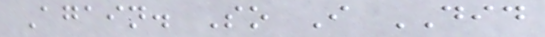Again. So I DID
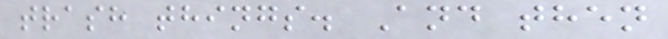trash things. And then
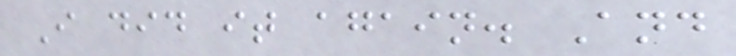I did it again. And
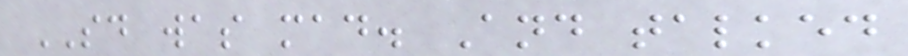SD was mad. And talked
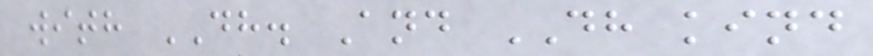with DH. And DH kind
